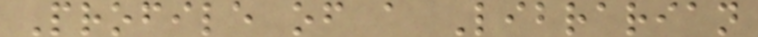Profile of a Librarian
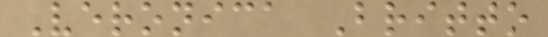Veronica Britto
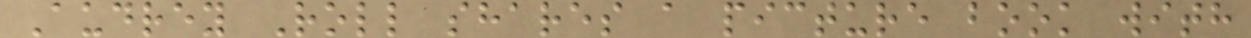Audrey Roll shares a picture book with
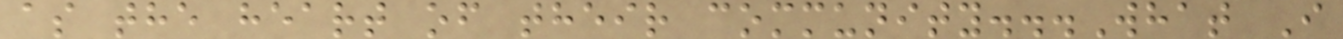as the heart of their community...What I
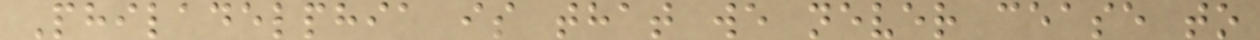Philadelphia is that we never cease to
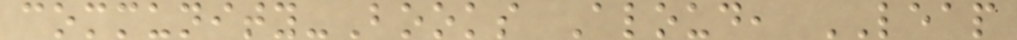community-Books Aloud, LEAP
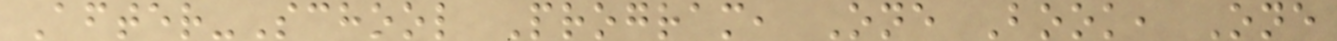After-School Program, One Book, One
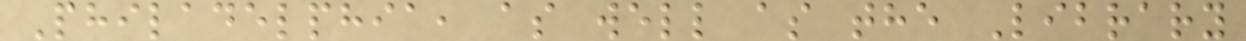Philadelphia, as well as the Library
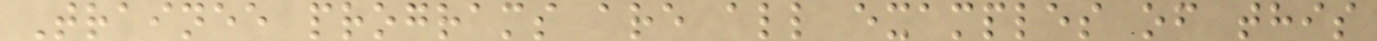Trainee programs are all examples of this
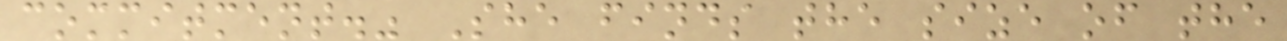commitment." She finds the size of the
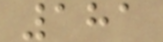181
